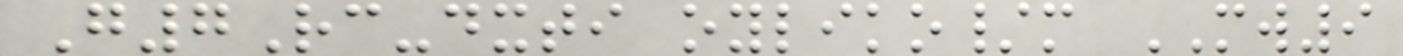G7Rc-dxti oyliko/m MW9
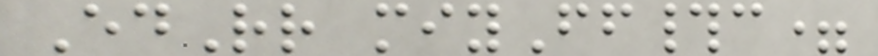EdRr miyFf#c=
